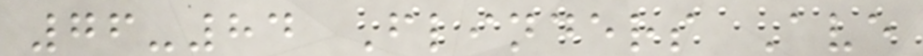76-84 Flinders Ave
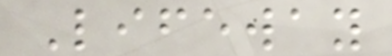Lifeway
